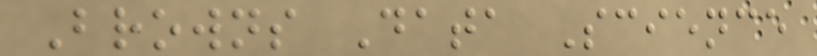Browns Data Science
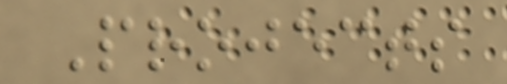Projects
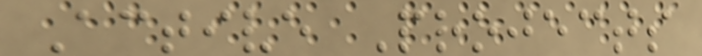Active Projects
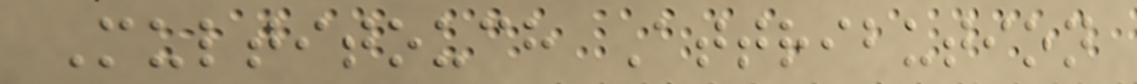Multitouch Attribution
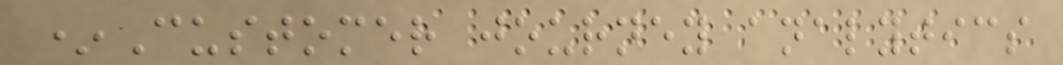*Customer journey analytics
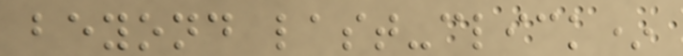beyond last-click*
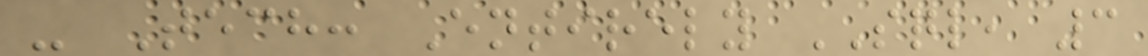- Tech: Entirely SQL, 3
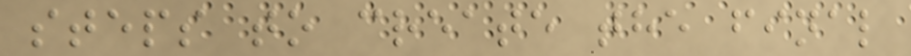steps to create the final
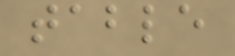table
